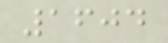1604
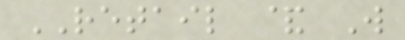RETAIL & W
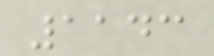1143
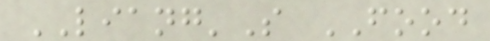LIANG'S FOOD
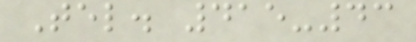Tel. 415-43
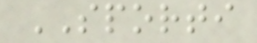SPORTI
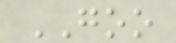GOO
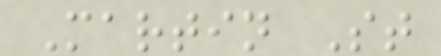Martin St
